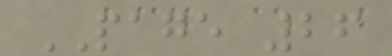PAGE 26
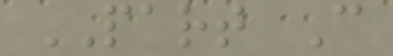PART C
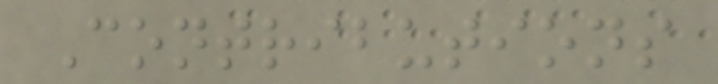Contributions
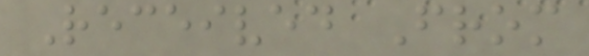Received From
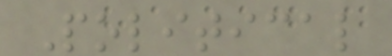Political
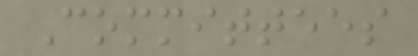Committees
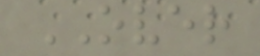OVER
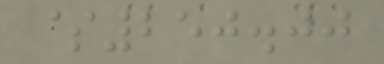$250.00
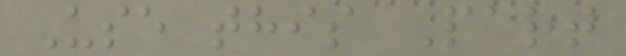Use this Part
